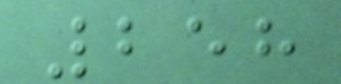258
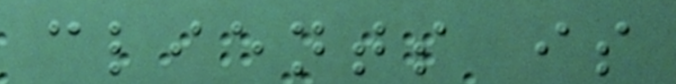clients is
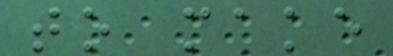to make
